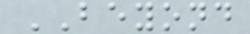BEYOND
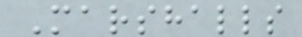Marshalls
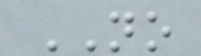NO
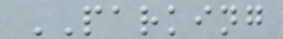PARKING
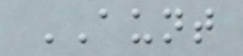AUNT
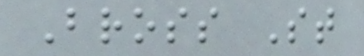Bross St
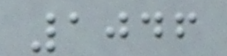1046
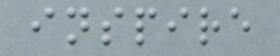inspire
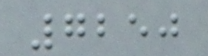7250
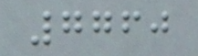7760
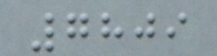7809
